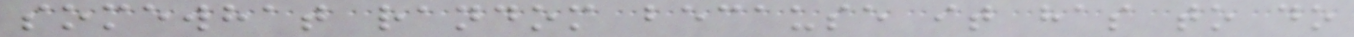somewhat random because it has to do
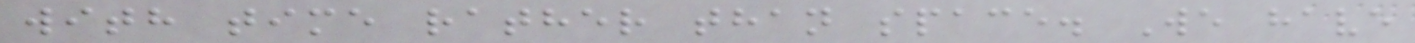with time rather than space. We have
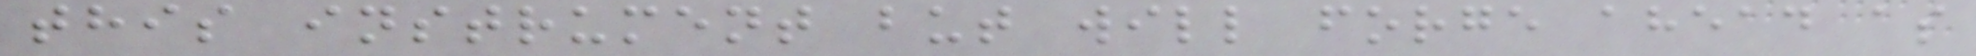this instrument but will forge ahead as
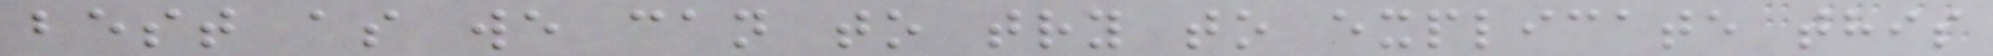best as we can to try to explicate this
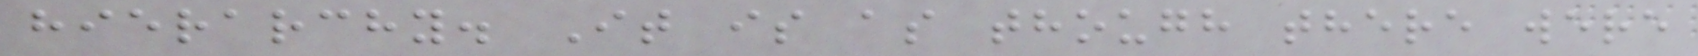hierarchy. It is as though there were
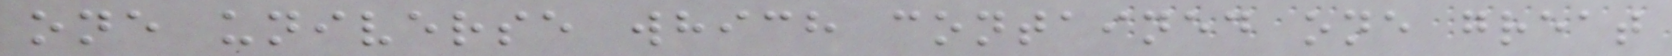one universe which contained one great
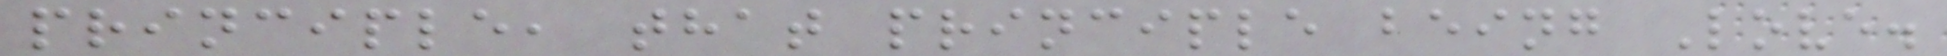principle, that principle being Love.
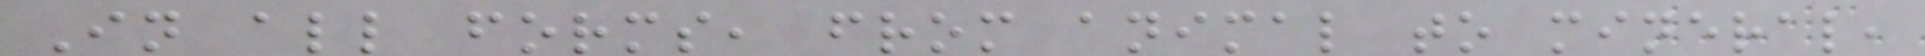In all forms, from animal to mineral,
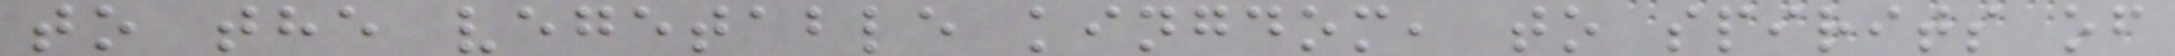to the vegetable kingdom, to spirits of
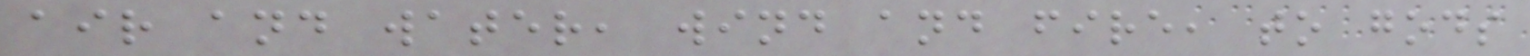air and water, wind and fire, to gods
